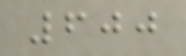600
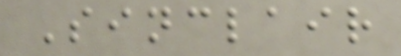Sinclair
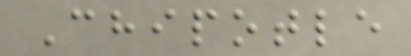Chipotle
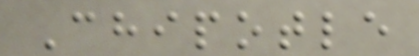Chipotle
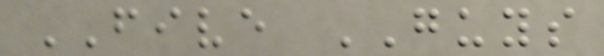FIVE GUYS
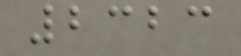2323
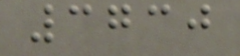3730
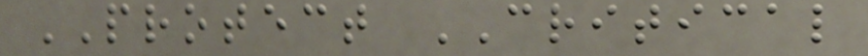PROTECT CRITICAL
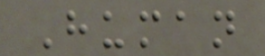Human
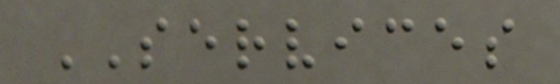SERVICES
